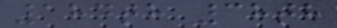184th 38th
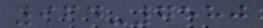964-7580
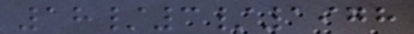18/3/1978
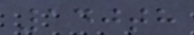140th
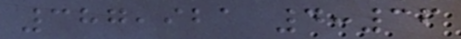387,921 4:36
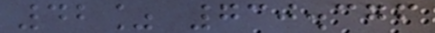42% 730.376
